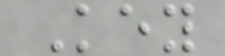Key
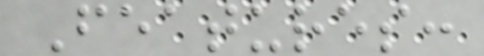Features:
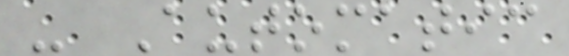- Automatic
